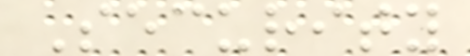Security
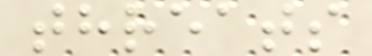threats
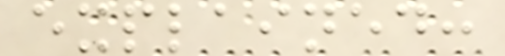explained:
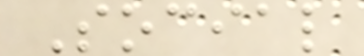Social
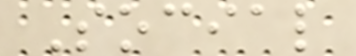Social
